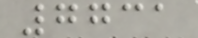7731
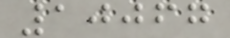10067
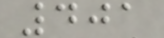401
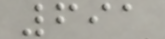691
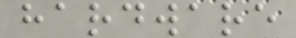hardware
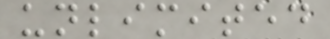unlimited
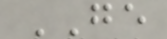GE
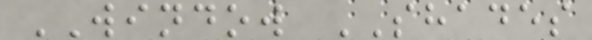WINDOW SHADES
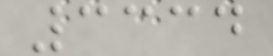3334
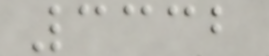3332
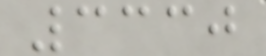3330
